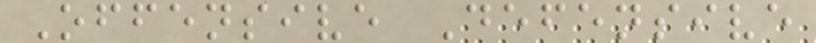Offensive Defensive
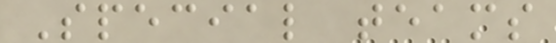Special teams
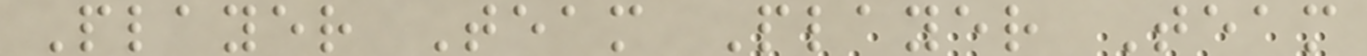Player Team Player Team
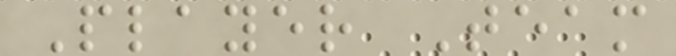Player Team
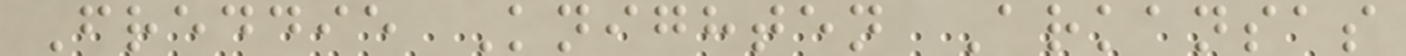Freddie Knighten Arkansas
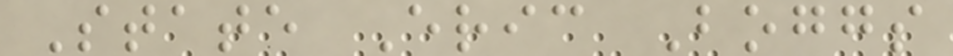State Eric Boggs
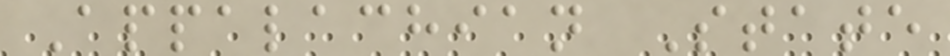Appalachian State
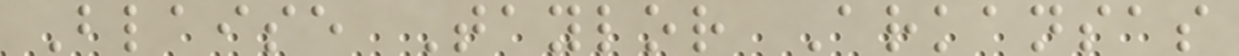Blaise Taylor Arkansas
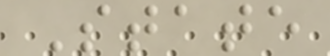State
